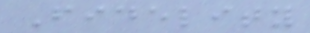Fidelity
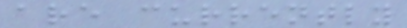are currently
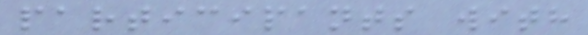participants with
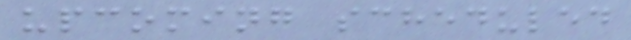upcoming scheduled
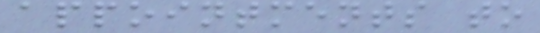appointments to
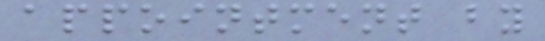appointment by
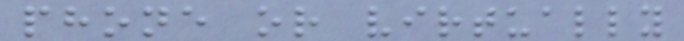phone or virtually
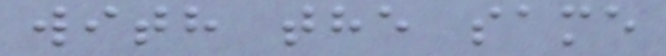with the same
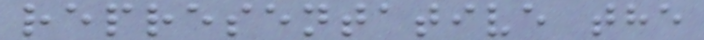representative the
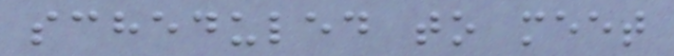scheduled to meet
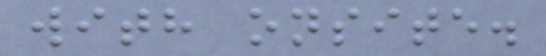with onsite.
